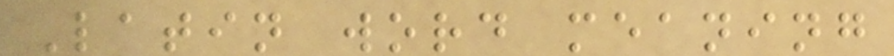Latin word meaning
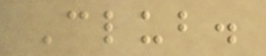Club.
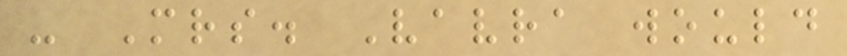- Mrs. Vavra would
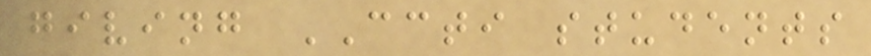giving CCTI students
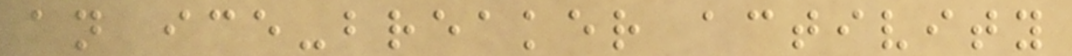an ice-breaker activity
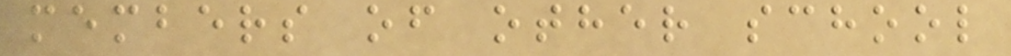members of other school
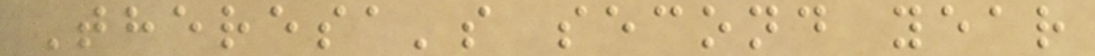Theresa's second year
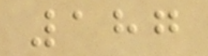187
